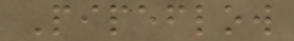Pipeflow
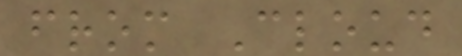from Cloud
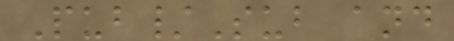Pub/Sub and
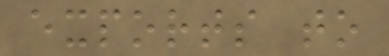exports to
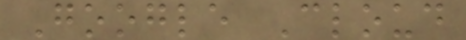Google Cloud
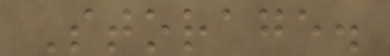Storage.
